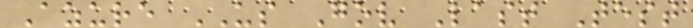Azure US Gov Last Test
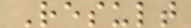Result
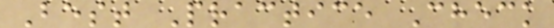Best Practice Check
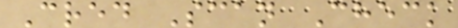Cred Scan Check
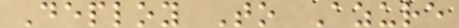Deploy To Azure
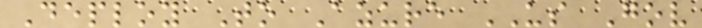Deploy To Azure US Gov
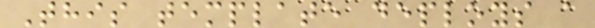This template deploys a
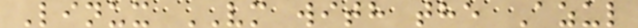Linux VM with the Azul
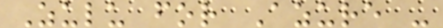Zulu for Azure -
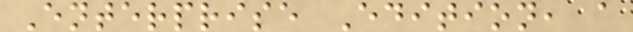Enterprise Edition, a
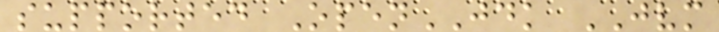supported OpenJDK JVM
